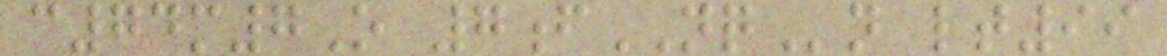c74m7O 7fNQn lt99
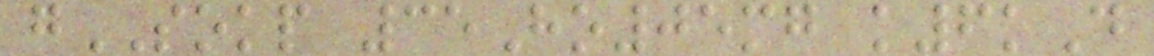gSOKP 35Ho05mg k6kD
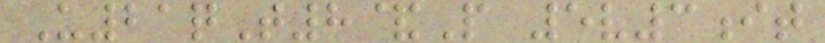U21qT8&P 5v3it
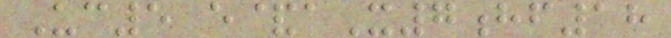Uc5 e&aX7hf18
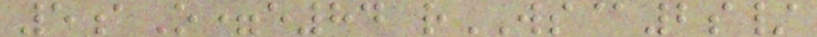5aO=e84 rWS@2s/
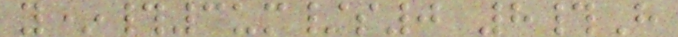y*#3um/s0 8#H
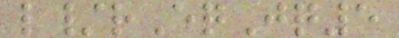l/rEqJq5
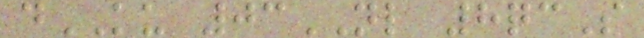dKU 03NL 8qcS
